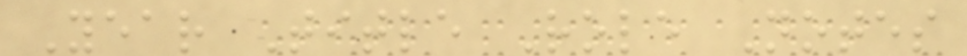Year Title Role Notes
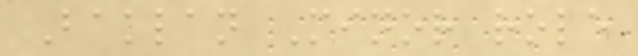Baklan Minor role
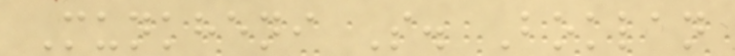Munkheni S. Boklan
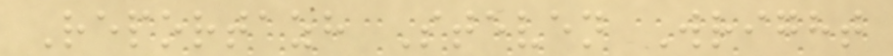Reportazh Steven Wright
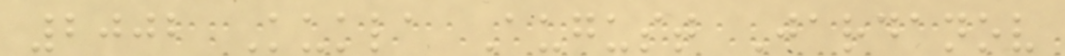2002 Kukla August Jardanov
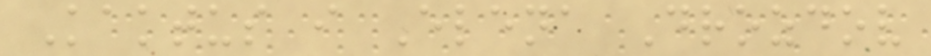Kaktus i Elena Drozdov
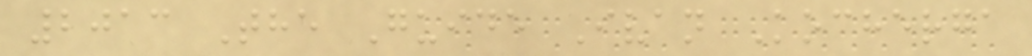2013 The Guide Ivan Kocherga
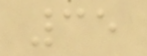35
